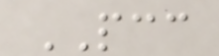PCC
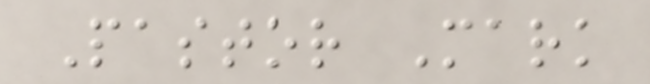Pastor Mark
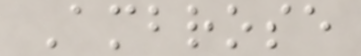Ambrose
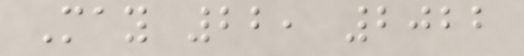May 22, 2022
